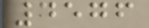4576
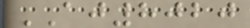AJ8020
